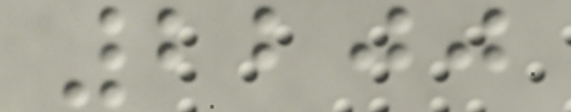2200
